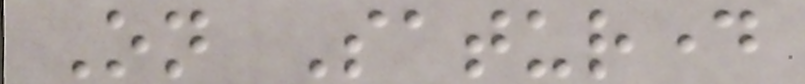On Saturday
